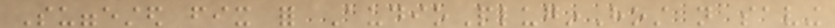Suggested fix for AudioPluginHost not saving
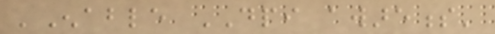'Enable DPI awareness'
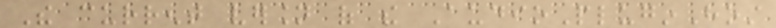The current version of the AudioPluginHost
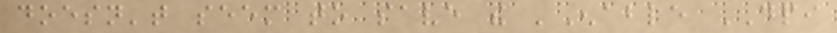doesn't seem to save the 'Enable DPI
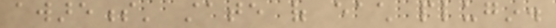awareness' state of each plugin.
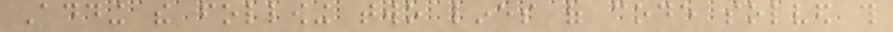Adding the following two lines of code solved this
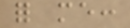for me:
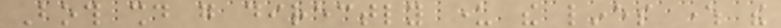Both should go directly under the lines where the
